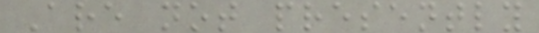Are not presently
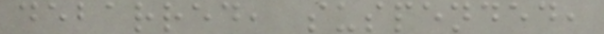debarred, suspended,
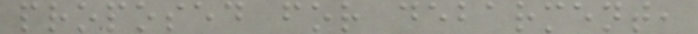proposed for debarment,
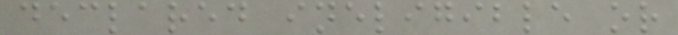declared ineligible or
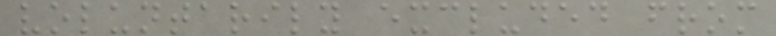voluntarily excluded from
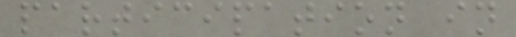participation in
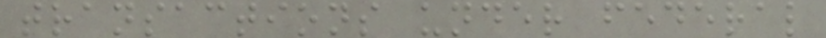transactions under federal
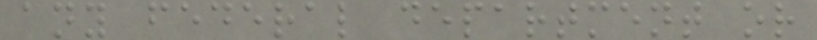any federal department or
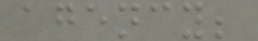agency;
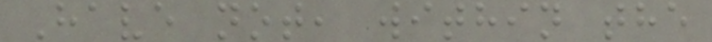Have not, within the
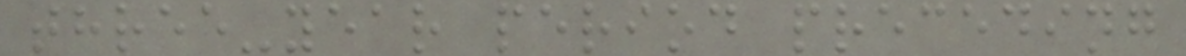three-year period preceding
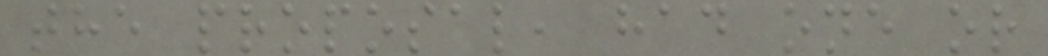the proposal, had one or
